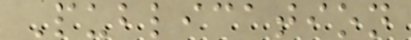Publication
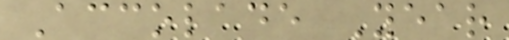Accolade Year
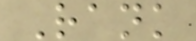Rank
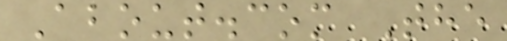About.com The
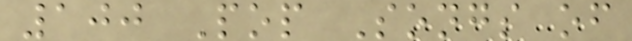100 Pop Songs of
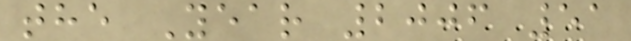the Year 2006 51
